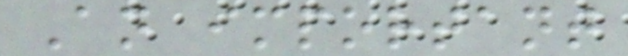An important
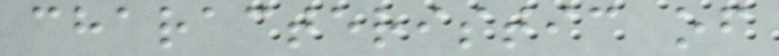characteristic of
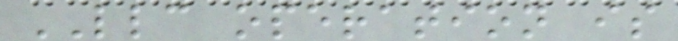LLC operation is
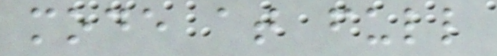mode at full
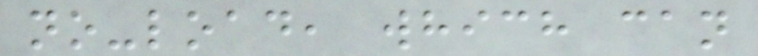no-load, which can
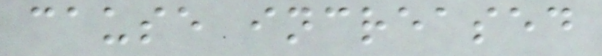cause increased
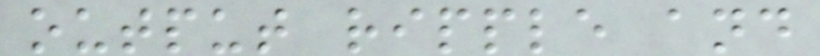output ripple and
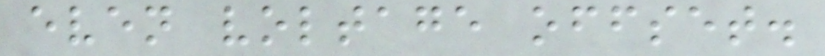even voltage offset.
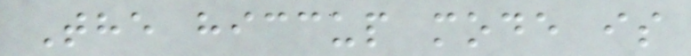The hiccup mode is
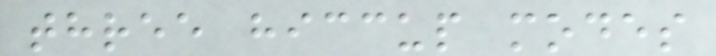three hiccup modes
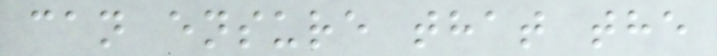can ensure that the
